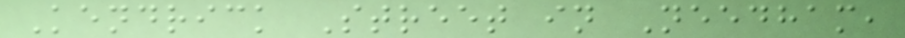Kendrick Street in Needham,
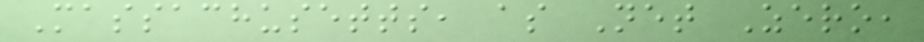Massachusetts, as Net Zero,
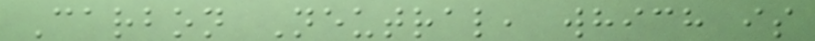Carbon Neutral, which is
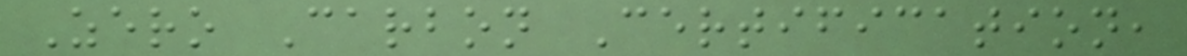Zero Carbon Certification,
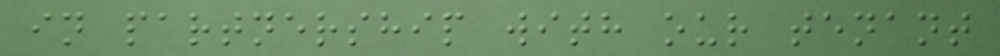in partnership with our tenant
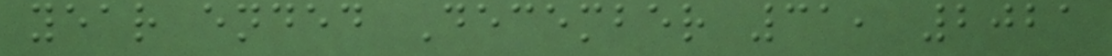year ended December 31, 2021
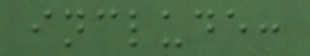include:
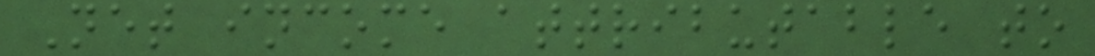Net income attributable to
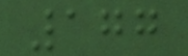177
